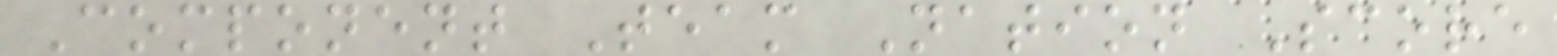Component Team Nation Score
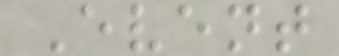Event
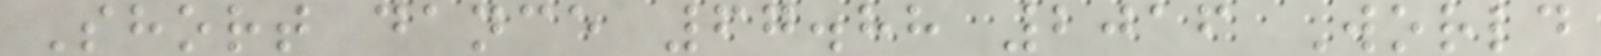Short dance 67.88 2016 World
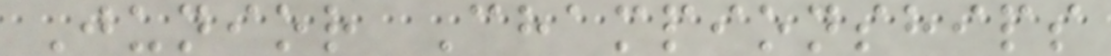Junior Championships
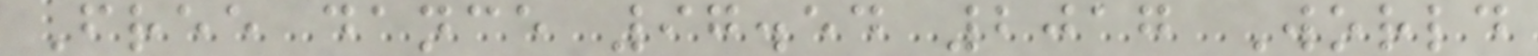Free dance 97.54 2017 World
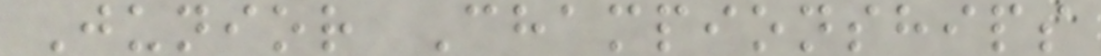Junior Championships
